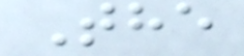The
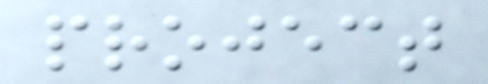project
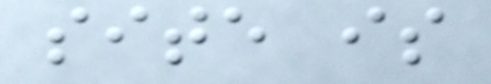site is
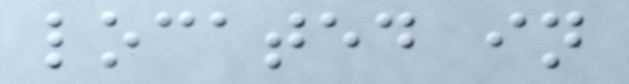located in
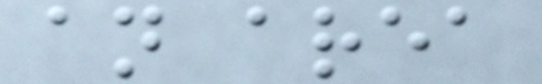an area
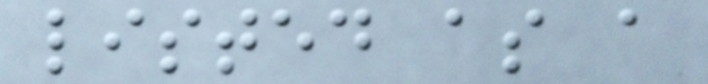listed as a
